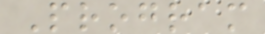Program
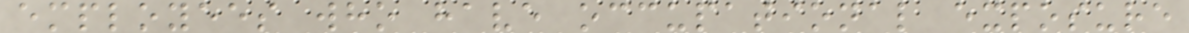employees who have occupational exposure
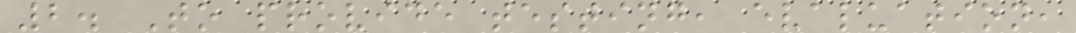2. To provide testing, evaluation,
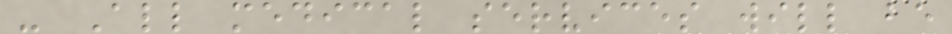- All medical services will be
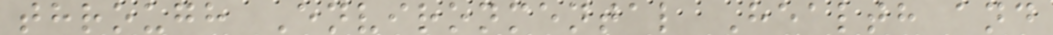through Environmental Health and
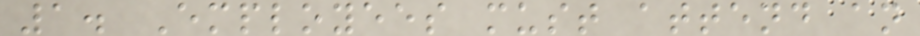1. Employees must attend an
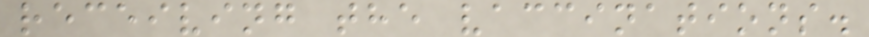receiving the vaccinations.
